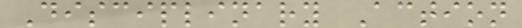Disciplinary Action
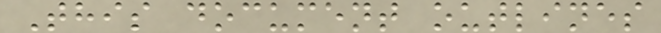This document outlines
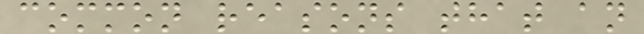common reasons that an
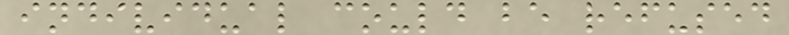individual could be refused
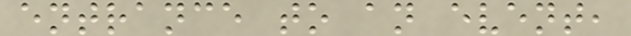entrance to an event,
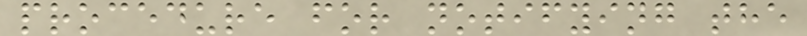procedure for notifying the
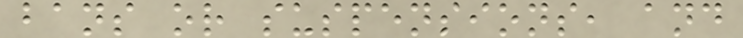bans or suspensions, and
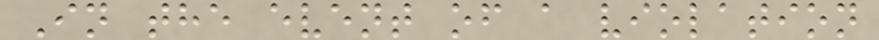In the event of a violation
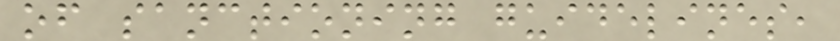of sanctioning guidelines,
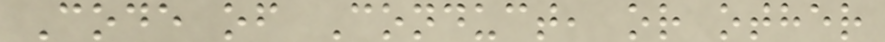Code of Conduct, or other
